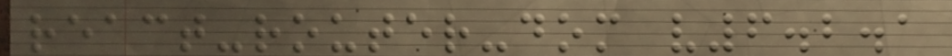react-router-dom v6.2.1
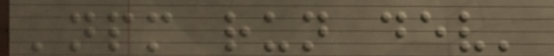'npm run dev'
